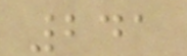241
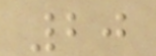20
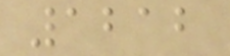1212
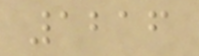1216
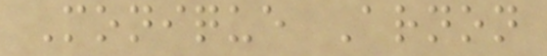Monique Arnon
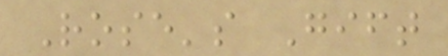Rose's Gift
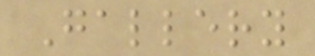Gallery
